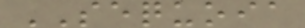SEQUOIA
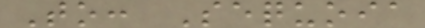To: Sequoia
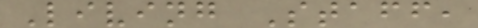Living Staff,
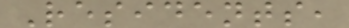Residents,
